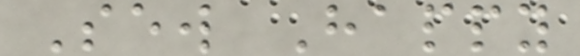Sew Happy
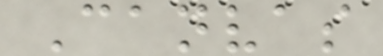Canvas
